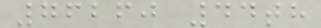76260 44th
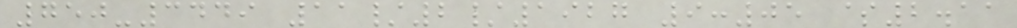750-3449 11/2/1927 9:05 $2.11
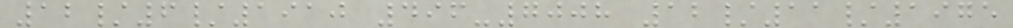12/6/1910 496-7008 12/11/1975
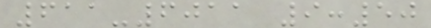611-6011 9:50
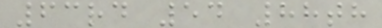63rd 54 88th
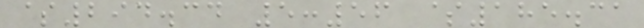$294.34 5:56 $185.31
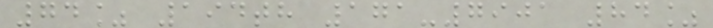74% 194th 171-7901 84%
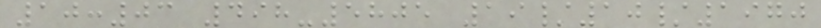10:03 498-5805 19/10/1970
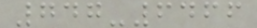747-6466
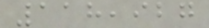118,927
